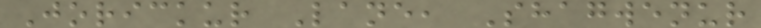Jorickur Lane, Shagwenur
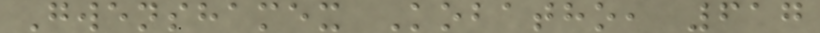Gwenshamex Kobatho, 617
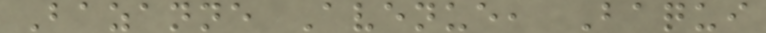Bazanne Avenue, Baqui
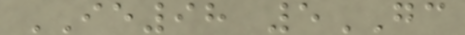IE98 5GC
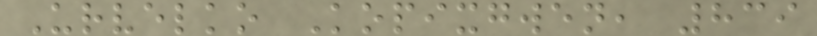Urvelko Kopixgwen, 839
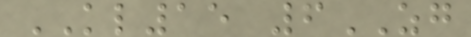KL15 6ZG
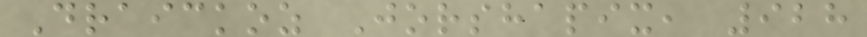Draickoz Jorshapix, 928
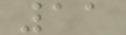11
